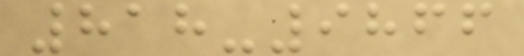818-9866
